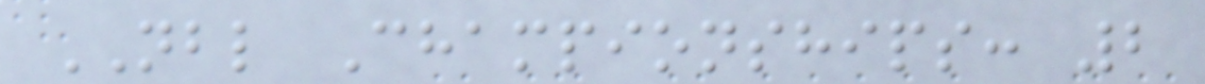NBL Championships: 2
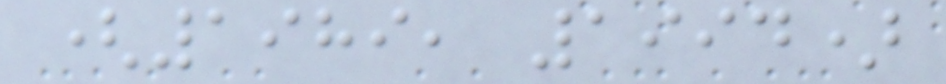(1989, 1994)
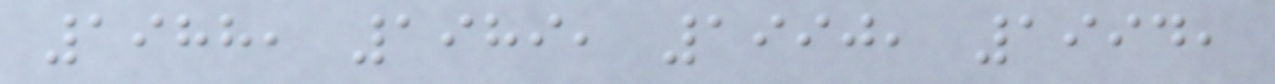1988, 1989, 1990, 1994,
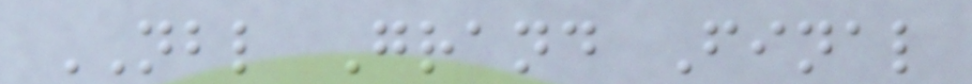NBL Grand Final
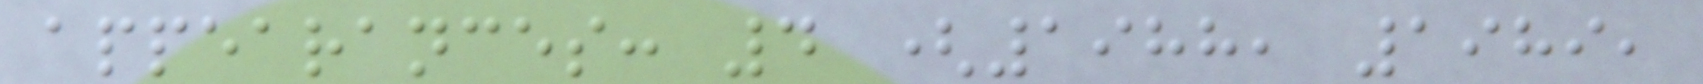appearances: 4 (1988, 1989,
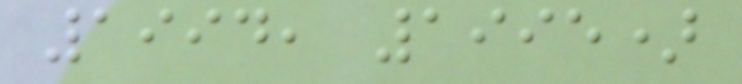1994, 1995)
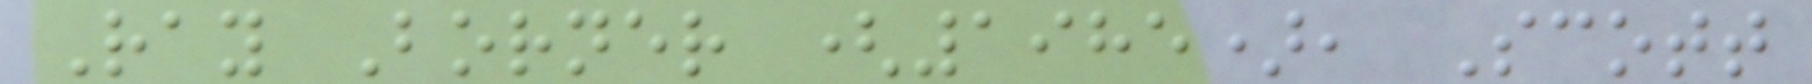Ray Borner (1985), Scott
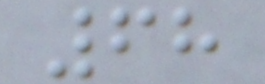68
